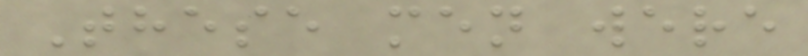These men were
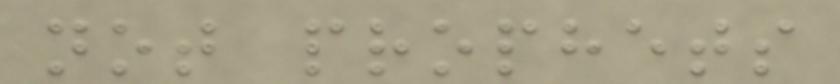not prophets
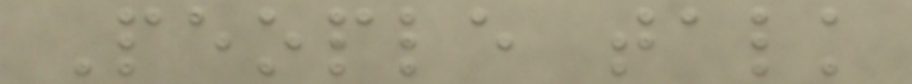People talk
